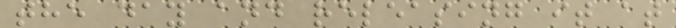the day and releasing it at
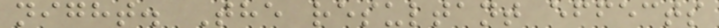night. The resultant effects
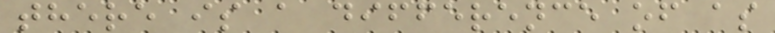there is a difference of as
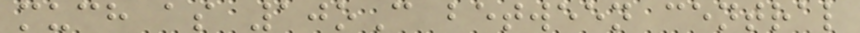much as 10oC between central
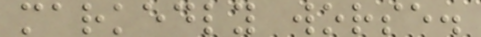markedly worse.
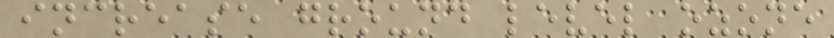increase ground level ozone
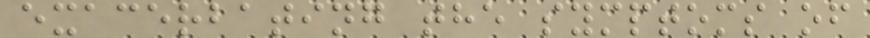exacerbating the symptoms of
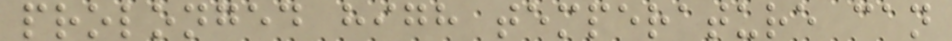prolonged high temperature can
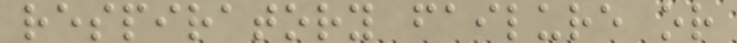respiratory failure or
